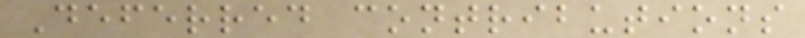Deferred contributions
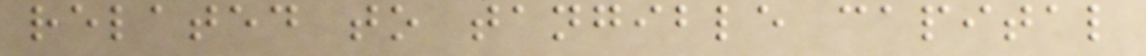related to tangible capital
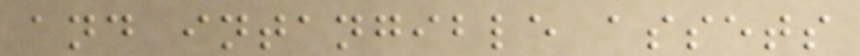and intangible assets
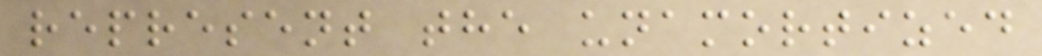represent the unamortized
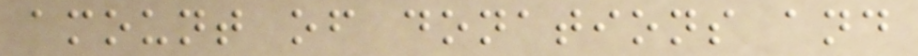amount of donations and
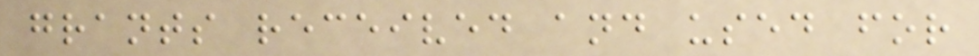grants received and used for
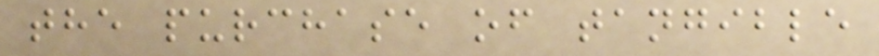the purchase of tangible
